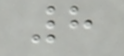8
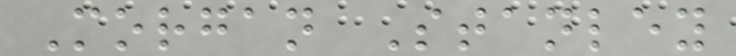Morgan Stanley
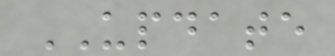UPDATE
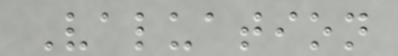Valuation
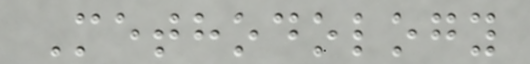Methodology
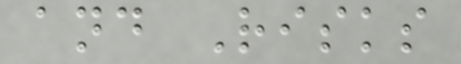and Risks
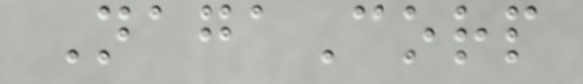NagaCorp
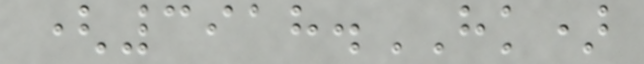(3918.HK)
